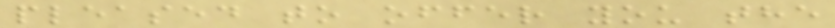pleased to offer you the
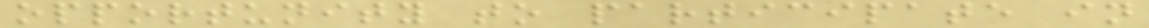opportunity to participate in
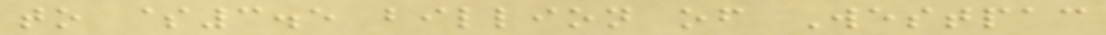to $3.5 billion of Westpac
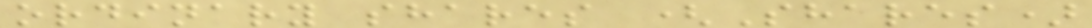ordinary shares (Shares)
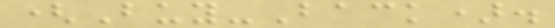(Buy-Back).
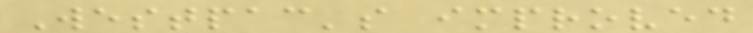Westpac's improved
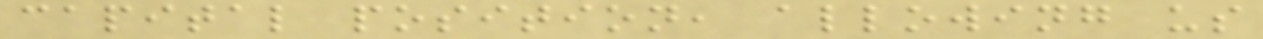capital position, allowing us
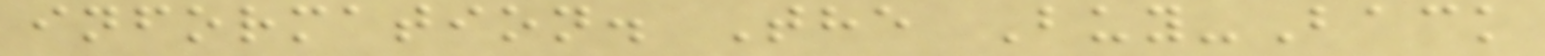information. The Buy-Back
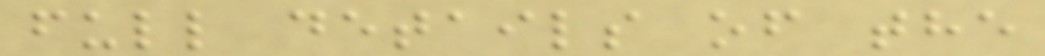full details of the
